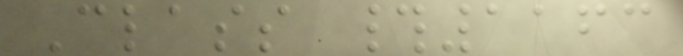Class #1163
